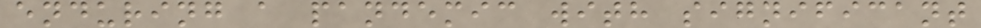enduring a pandemic with significant
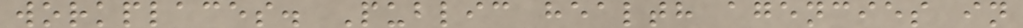workplaces. Public health agencies in
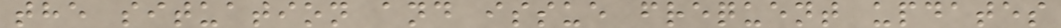the situation and issue frequent updates
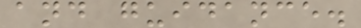and guidance.
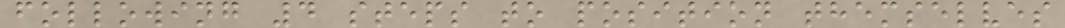following 4 steps to position themselves
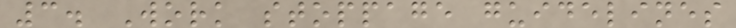3. Work stoppage guidelines
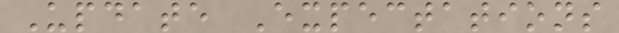Update Expectations
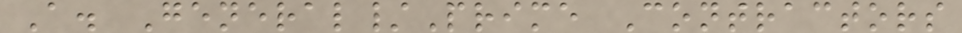A. General/Prime Contractors
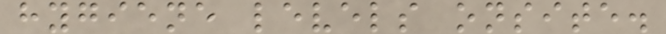hygiene levels onsite.
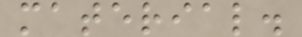material.
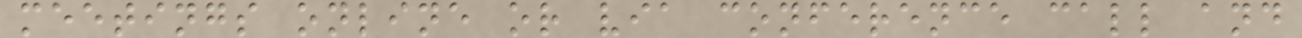meetings online or via conference call and
